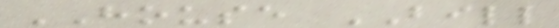HOUSE BILL
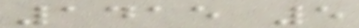1415 5
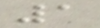1
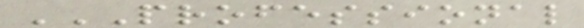PROFESSIONAL
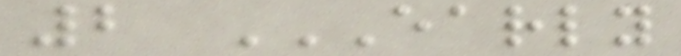2 EARLY
